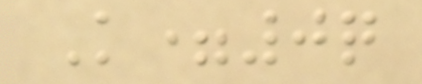K=0q
